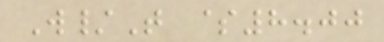W/T $8.00
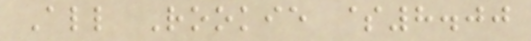All Rookie $8.00
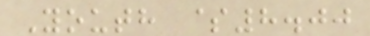Youth $8.00
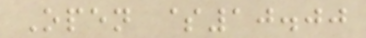Open $10.00
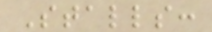Stalls:
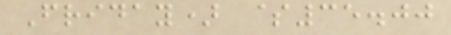Friday) $35.00
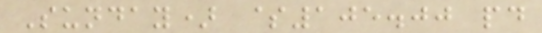Sunday) $105.00 pd
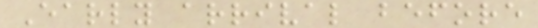Early arrival before
